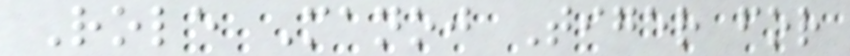Role Manoj Tiger for
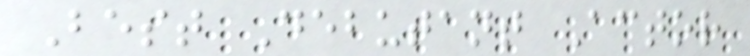Best Debutant Actor
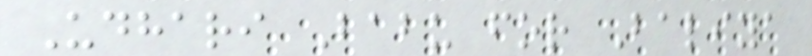Udhari Babu for Baliya
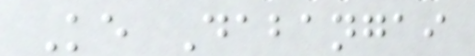Ke Dabangai
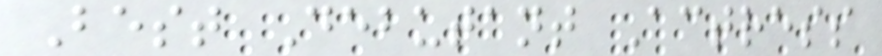Best Debutant Actress
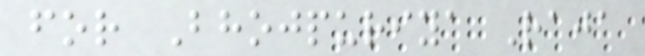for Bhojpuriya Raja
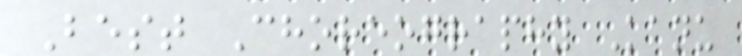Best Choreography Kanu
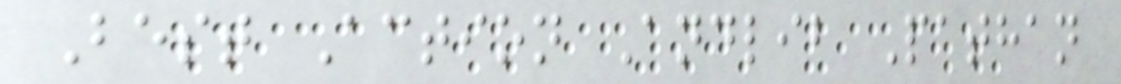Best Action Andlib Pathan
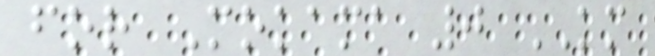for Mokama 0 KM
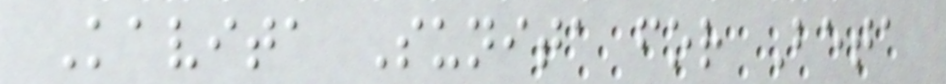Kavita Sunita for Beta
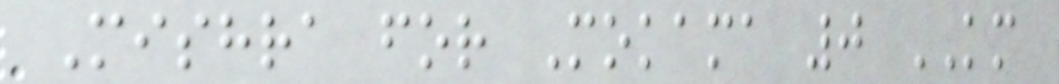Mishra for Mokama 0 KM
